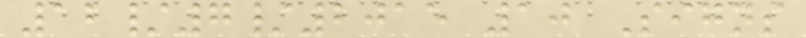12/7/2015 10 Signs
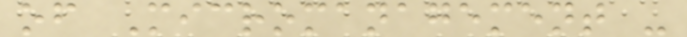of Micromanagement -
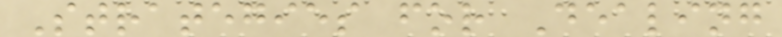Strategies for Dealing
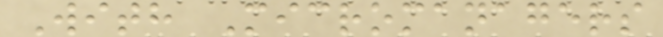With Micromanagers
